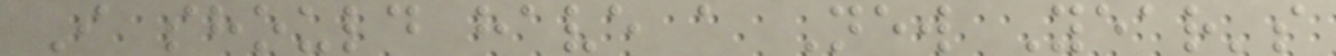I should have a New Year's
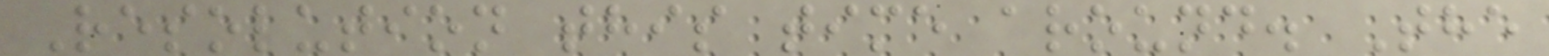Resolution this time around. The
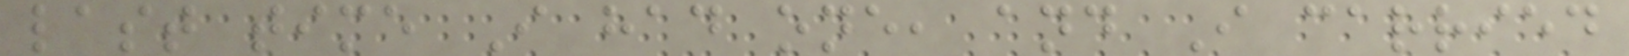last time I had one, and I carried
